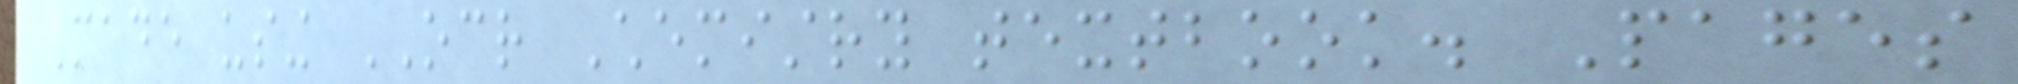Made using OCR Chemistry textbook. Pages
